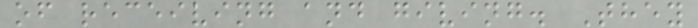of receiving and giving. They
